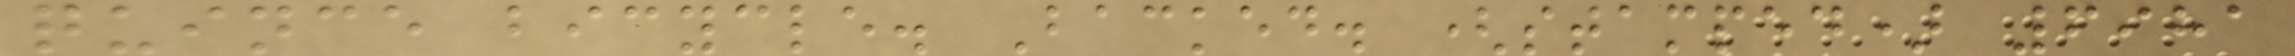quince bicycle. Backed. (stamped) 6981
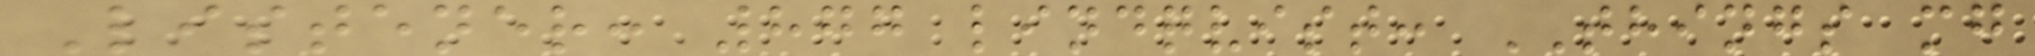Listener: 877 lindqvist: THINGS mg
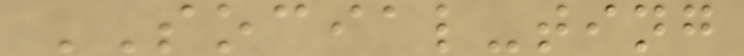SOCIAL-ting
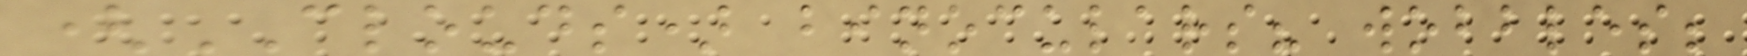(CLOUDS) binoculars? wobbles;
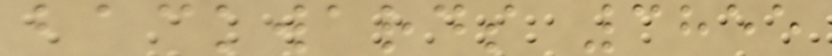backwards 3855
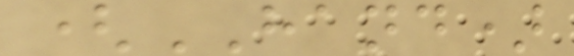(HAND)
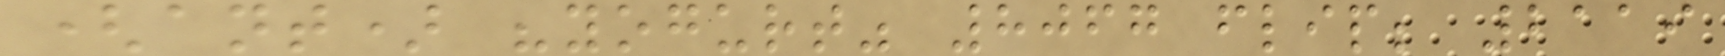(ant) "yogurt" 8067 flip; 2119
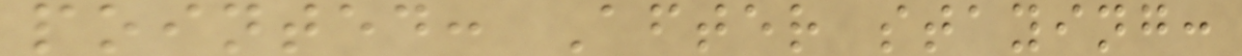pointed: After staying:
